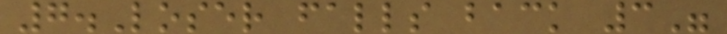7.Loser falls back 3"
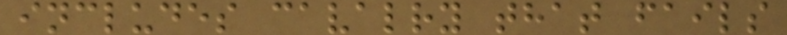includes cavalry that fails
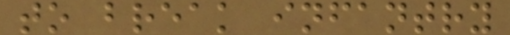to break infantry
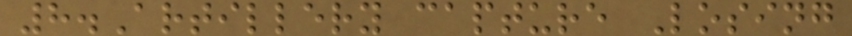8.Artillery capture Losing
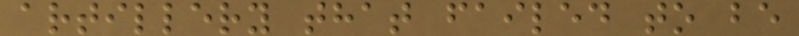artillery that failed to be
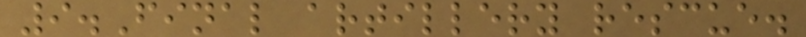9.Final artillery rescue.
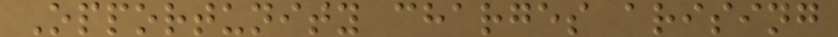Opportunity charges arising
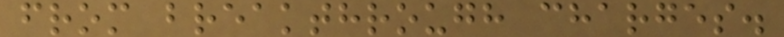from breakthrough charges.
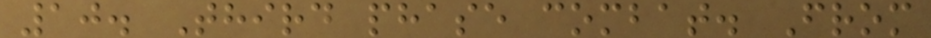10. Third phase combat. From
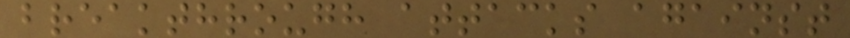breakthrough attacks against
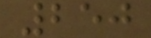250
